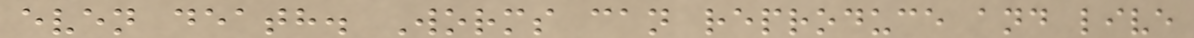even death. Worms can reproduce and live
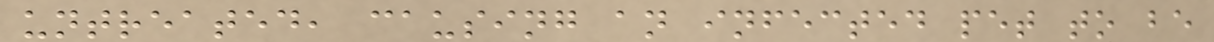untreated, causing an infected pet to be
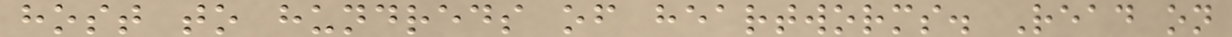host to hundreds of heartworms. Read on
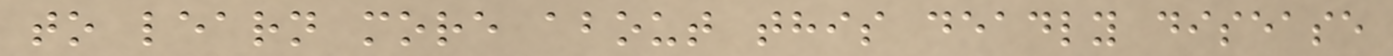to learn more about this deadly disease
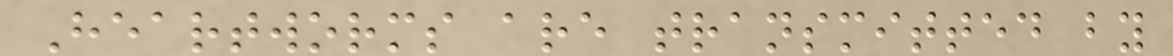Heartworms are transmitted by
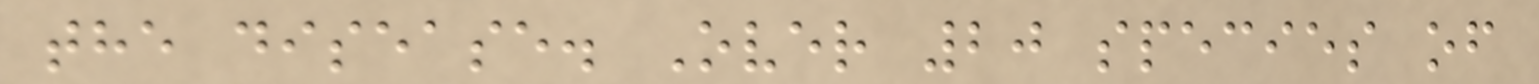the disease. Over 20 species of
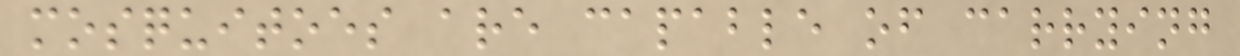mosquitoes are capable of carrying
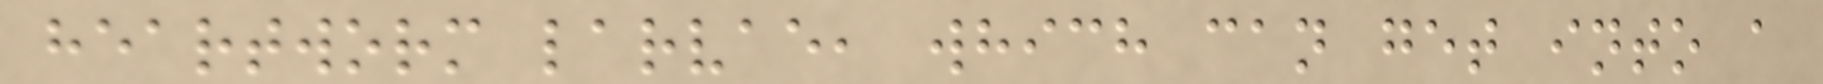heartworm larvae, which can get into a
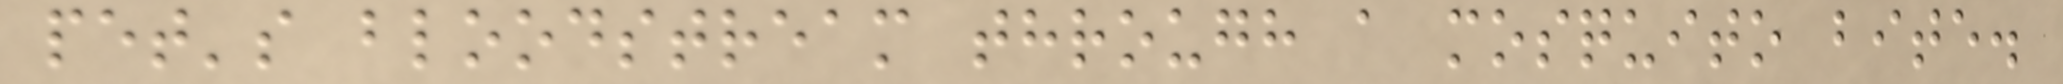pet's bloodstream through a mosquito bite.
